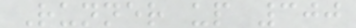Runner up 300
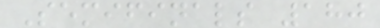Semifinals 180
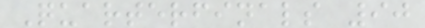Quarterfinals 90
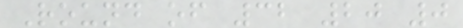Round of 32 20 0
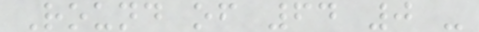Round of 64 0 -
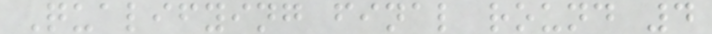Qualifying final round 4
